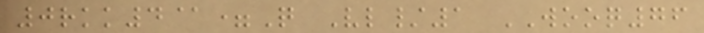0rkk4@=Q Vl/1 WOOQ76
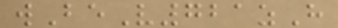wBeV721zH
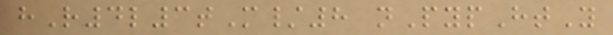hR4l3tM/8 nPypHtY
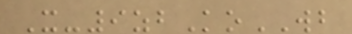X-9zbKoWB
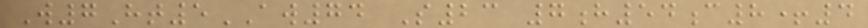W7Ht5AW74 S23 7h54c8+4
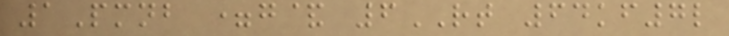1Pmnb =g& 6RT 64kf7l
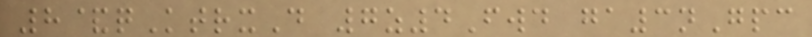8&qKtrxD 7z4Fwd ga3nGpc
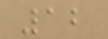12
